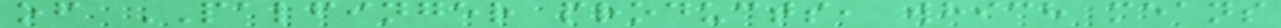of PALFINGER products, which means
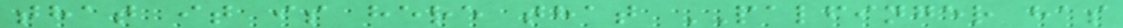that it is here that PALFINGER has
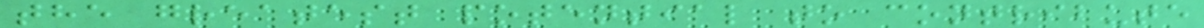the greatest potential to contribute
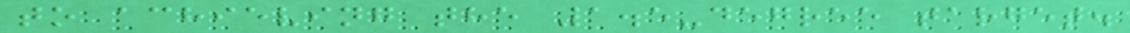to achieving the 1.5-degree target.
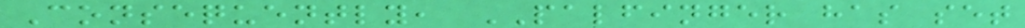Consequently, PALFINGER has set
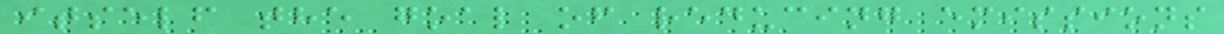itself the goal of reducing emissions
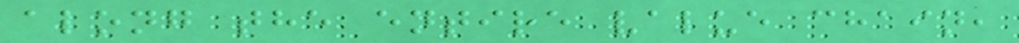along the entire value chain,
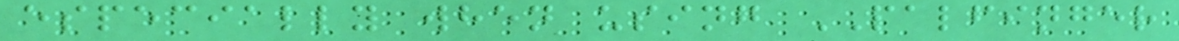especially when using PALFINGER
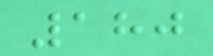180
